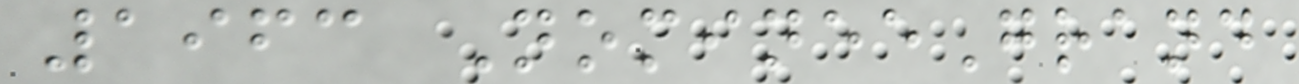1963 NomineeGrand
